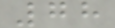78
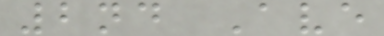2nd Ave
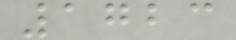1723
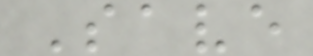Save
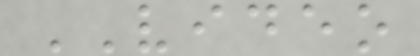VIDEO
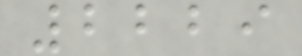2229
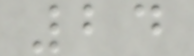24
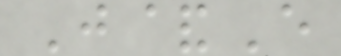J&E
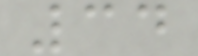34
